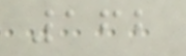162
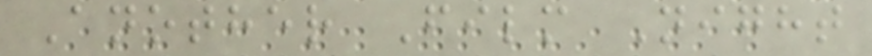Another Film Night
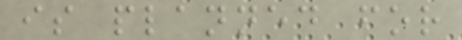is planned for
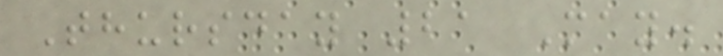Thursday 21 May.
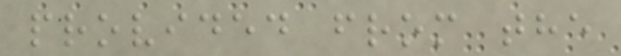provided from the
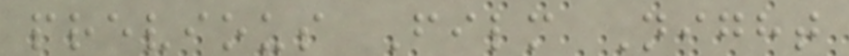previous Film Night
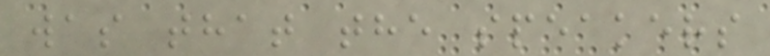was that the speakers
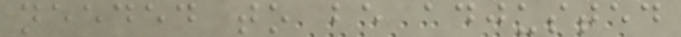needed to be adjusted
